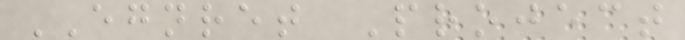EGNRET Project
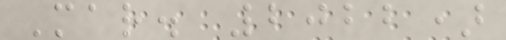Mar. 2022)
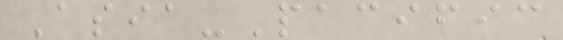Asia-Pacific
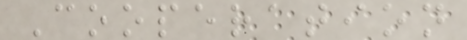Cooperation
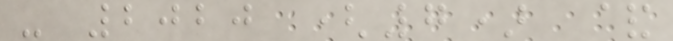- 2020 (7) &
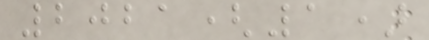2021(1)
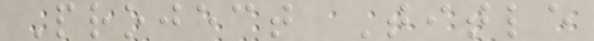Project Title
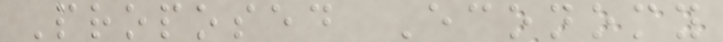Proposed Economy
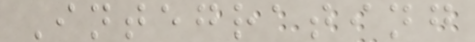Integrating
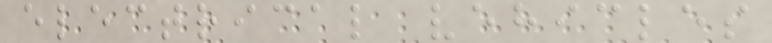electrical vehicles
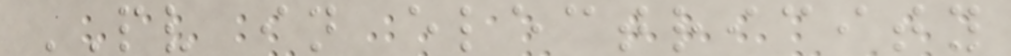PV in electricity
